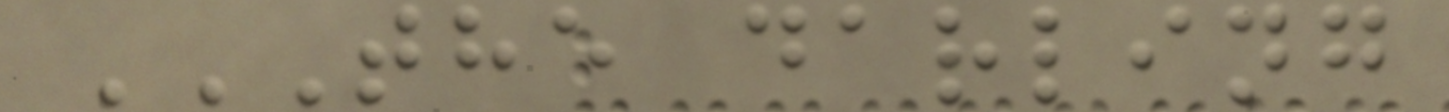THE DARLING
